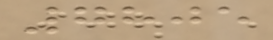7805
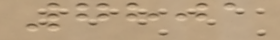7801
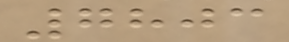7803
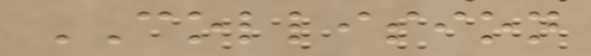COLLISION
